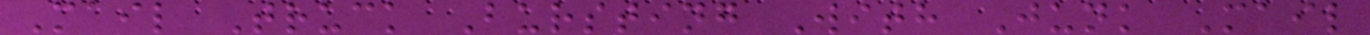Mail Truck Bursting With Junk Mail
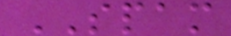SPAM
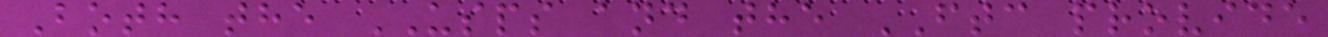Both the USPS and the FTC provide
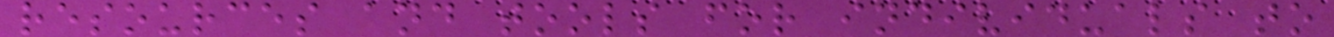resources and tools for individuals to
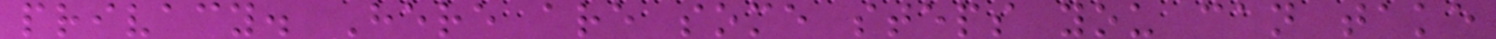privacy. Here are some steps you can take
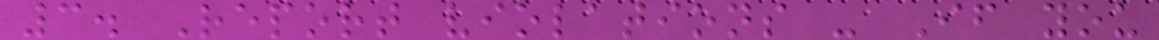3. Report violations - If you
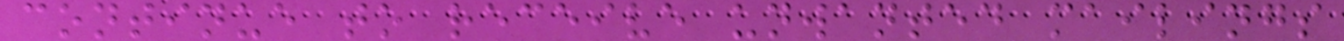continue to receive unwanted mailings
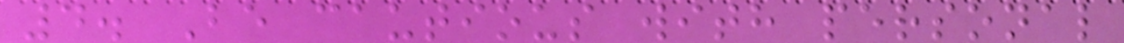4. Be cautious with personal
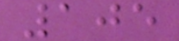105
